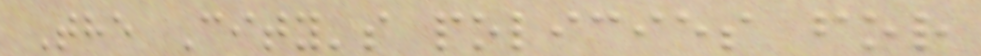The City's policies for
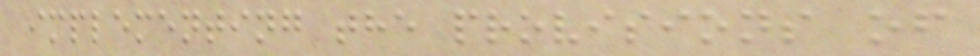implementing the provisions of
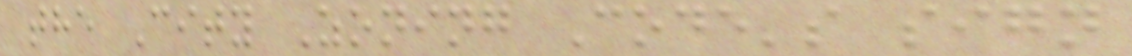the City Zoning Code's sign
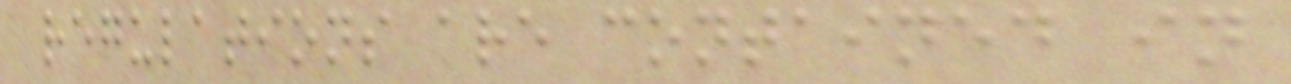regulations are contained in
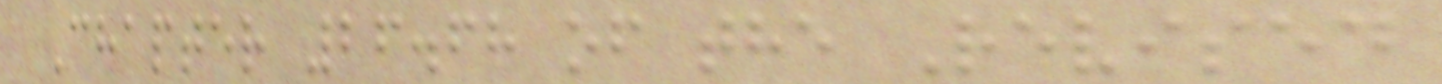Chapter 26.68 of the Revised
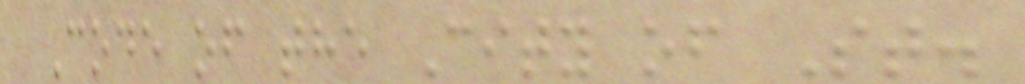Code of the City of St.
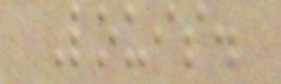Louis.
